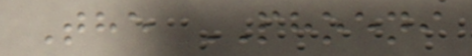The PHOENI
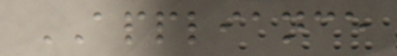APPLIANCE
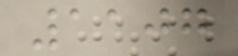1107
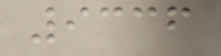9336
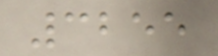3255
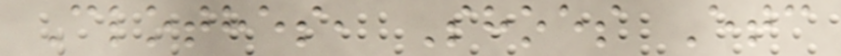Clothes, Shoes Etc
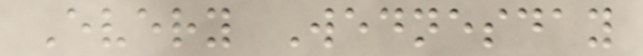Every Wednesday
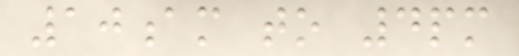10am to 4pm
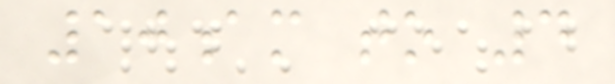10am to 4
